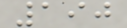190
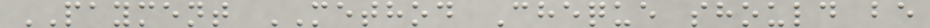PAYMENT METHOD Cheque should be
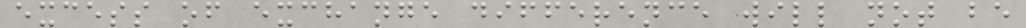excess of exchange difference will not be
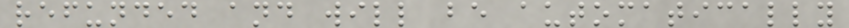refunded and will be automatically
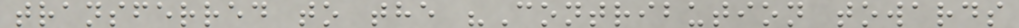transferred to the "Contribution towards
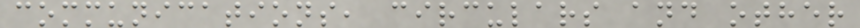communications, circulars and other
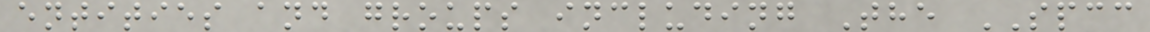entities and groups including The SPCC
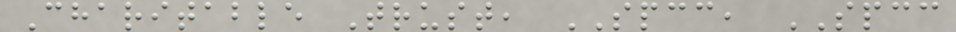Charitable Trust, SPCC, SPCC
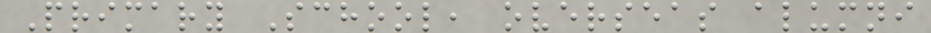Primary School, overseas alumni
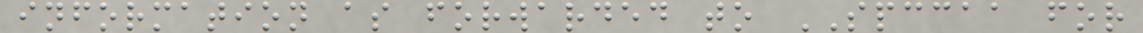information as forwarded to SPCCAA for
